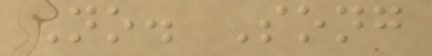No. Song
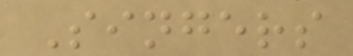Singers
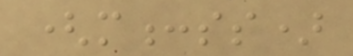(m:ss)
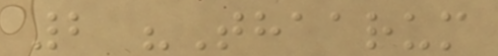2 "Thaarum
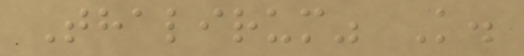Thalirum" K.
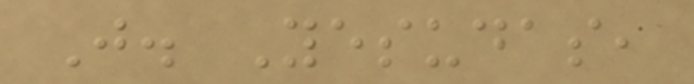J. Yesudas,
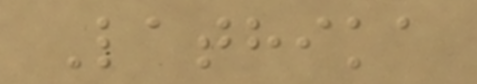Lathika
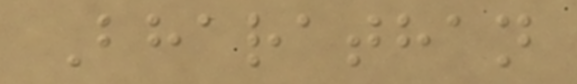Bharathan
